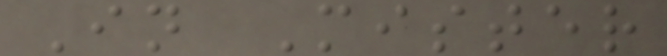In Mister
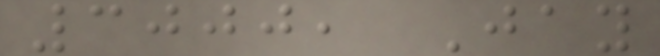3000, Jay
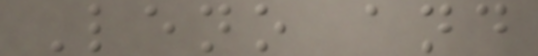Leno and
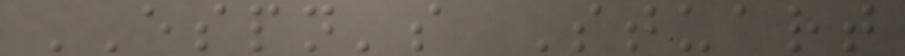ESPN's Stuart
